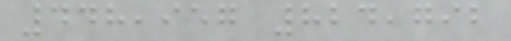448,957 824,792
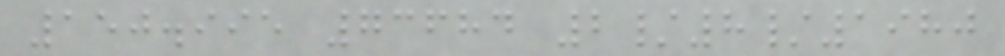150.995 73684 2/8/1980
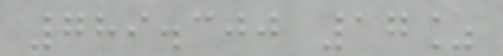789.300 17%
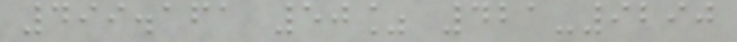499.161 50% 421-9290
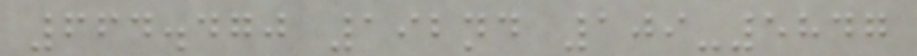664.470 192nd 109-5847
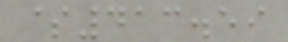$413.59
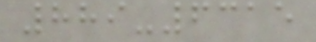889-6315
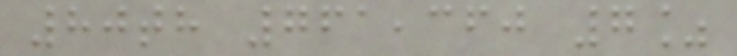80th 761,360 7%
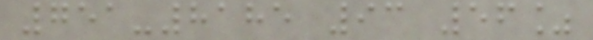751-8185 93 56%
